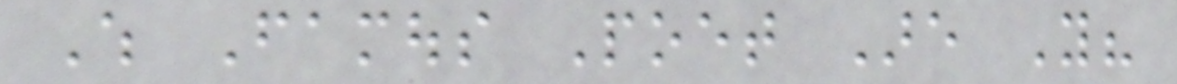Which Famous Poet Are You?
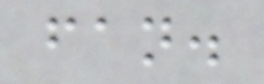fan.
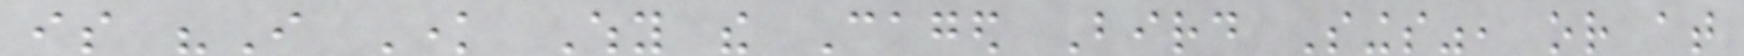is "I Know Why the Caged Bird Sings", or at
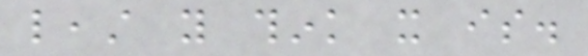least you think it is.
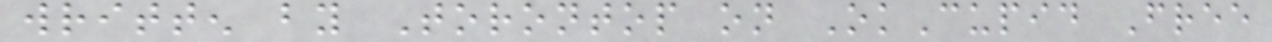written by Torontop on OkCupid Free
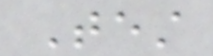Test
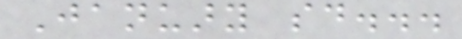January said...
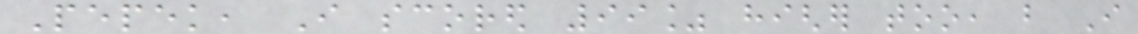Pepek, I scored 99% higher too, but I
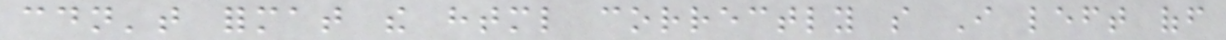couldn't format the html correctly so I left off
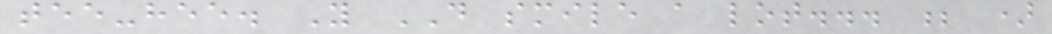tee-hee. You DO smile a lot... ; )
